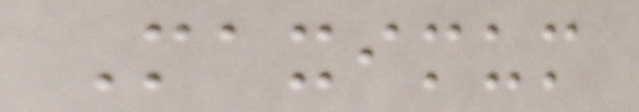Maximum
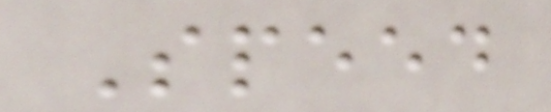Speed
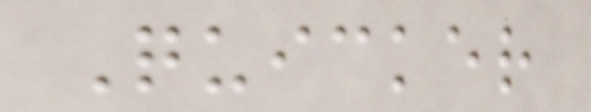Quicker
